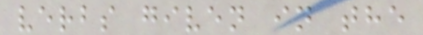verbs given in the
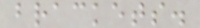brackets.
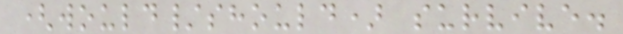(would/should) survive.
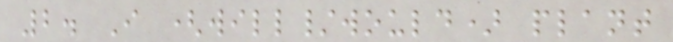2. I (will/would) plant
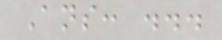Ans: ...
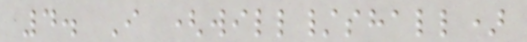4. I (will/shall)
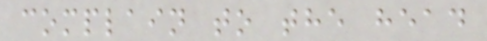complain to the head
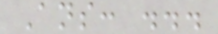Ans: ...
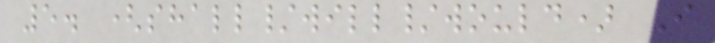5. (shall/will/would) I
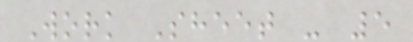Work Sheet - 5
